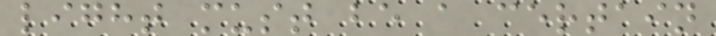light must be a certain
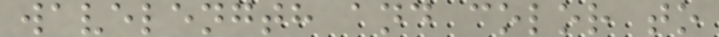wavelength and color to
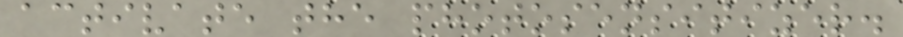activate the photosensitizer.
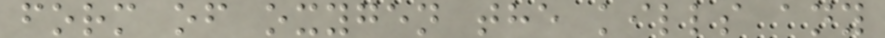form of oxygen the kills any
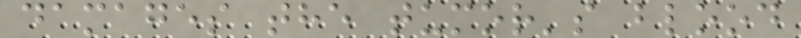damages the tumor's blood
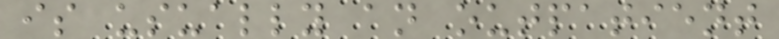is usually an outpatient
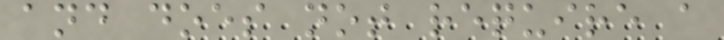and does not require a
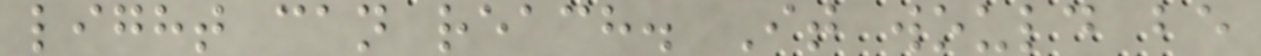light can reach. It would be
